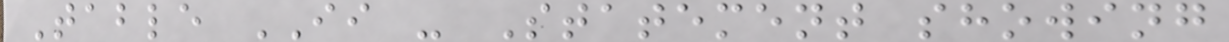Table II - Statement showing
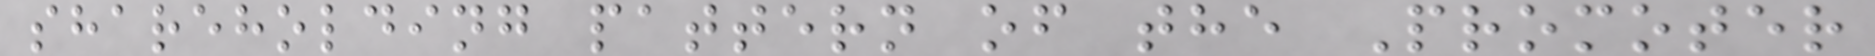shareholding pattern of the Promoter
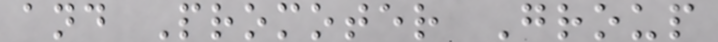and Promoter Group
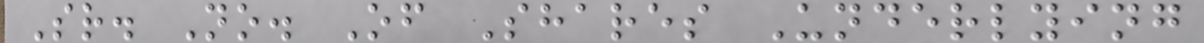Sr. No. Of Shares Underlying
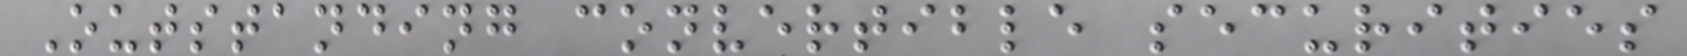Outstanding convertible securities
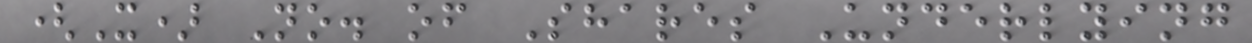(X) No. of Shares Underlying
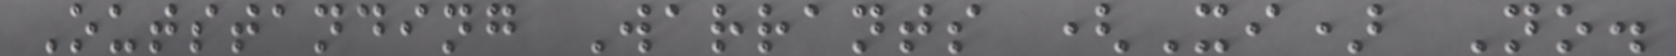Outstanding Warrants (Xi) No.
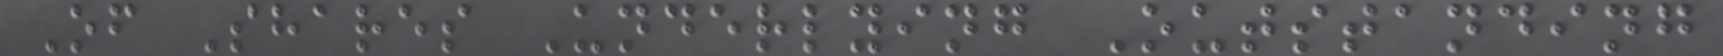Of Shares Underlying Outstanding
